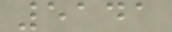5141
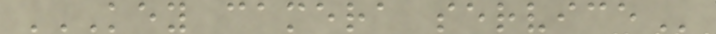KEY CAMERA SERVICE
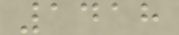1418
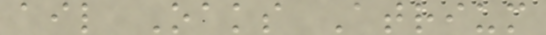ail Oaks Atrium
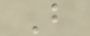B
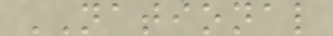NATIONAL
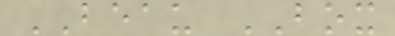BEAU BOX
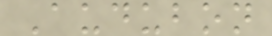Audubon
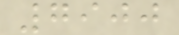7900
